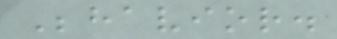Behavior.
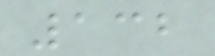132
